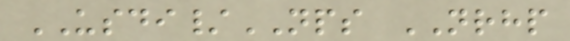USDI/NPS NRHP
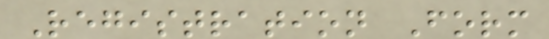Registration Form
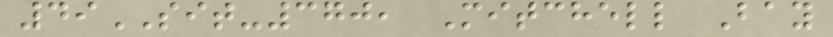49SIT-370, Mitchell Bay
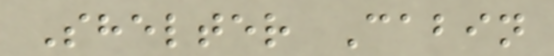Shelter Cabin
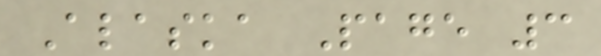Alaska Page 3
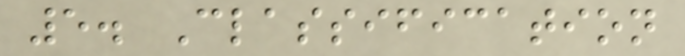5. Classification
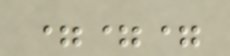===
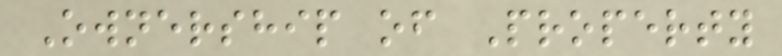Ownership of Property
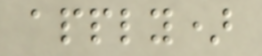apply)
